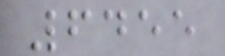6455
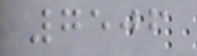7506
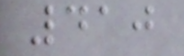410
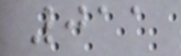011
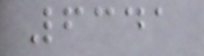6341
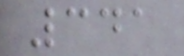341
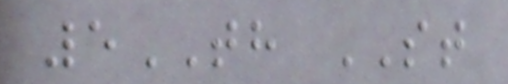5TH ST
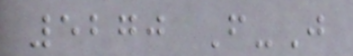5270 F-J
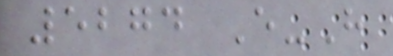5274 E-H
